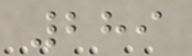289
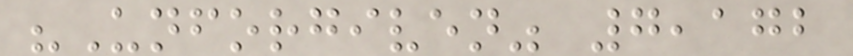"Unforgiven" 7,172
